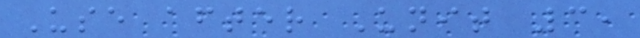Use after Unit 3,
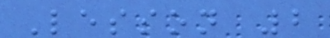Lesson 2
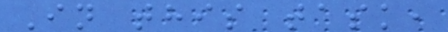In this task,
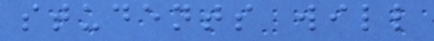students will
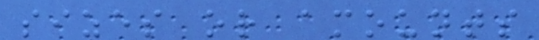sizes or amounts
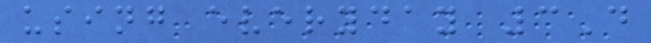using everyday 3D
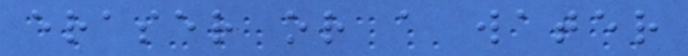eraser or a water
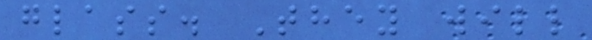glass. They will
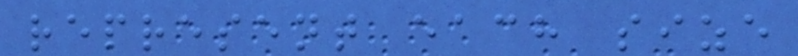represent each size
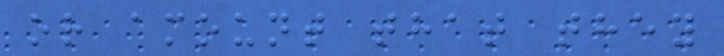or amount that they
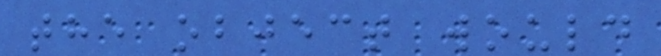the object would
